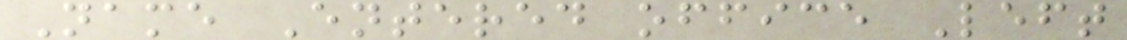Name Entered office Left
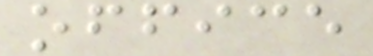office
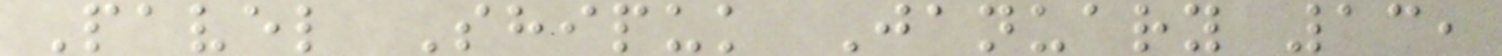Pavel Shipuk January 13,
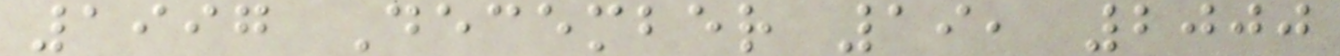1997 December 19, 2000
